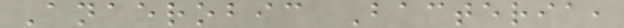Anaerobic Bacteria,
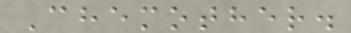Chemother.
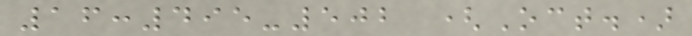16:495-502 (Oct.)
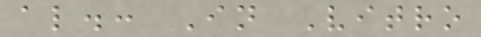al.: In Vitro
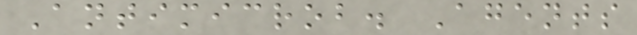Antimicrob. Agents
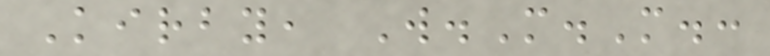Kirby, W.M.M.:
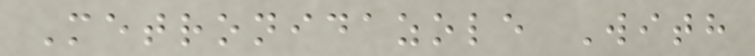Metronidazole With
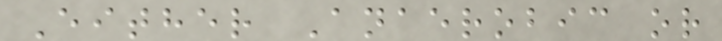Either Anaerobic or
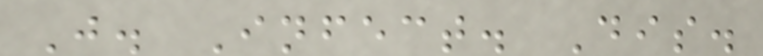J. Infect. Dis.
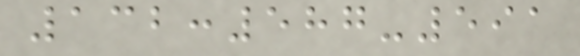132:587-591
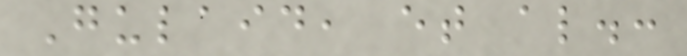Gulaid, et al.:
